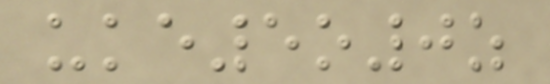uke5o0z
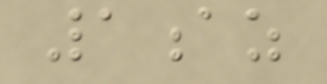1az
